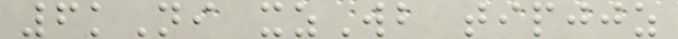6kNi xzWb tipjjz
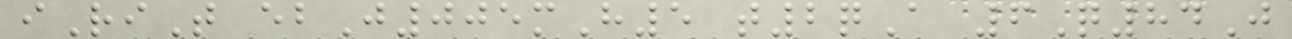iRiT ebJ005mH5 t2qA 6Q84J
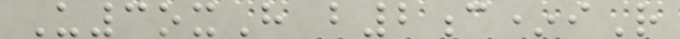U3oxH b2c*iR
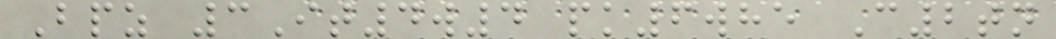Bpz 3It4w4 pk6whe C2tn
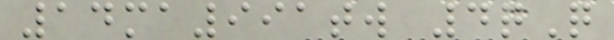14ma991tw 4qQ
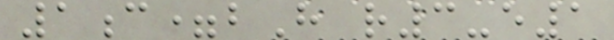1c=bH r3-e1
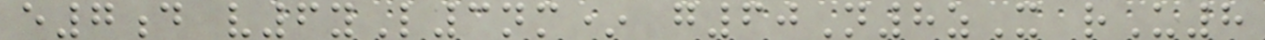e7d v6yL3nm* g60N8zX rU8
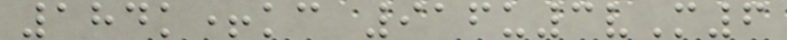184k+kc 916u3vM6
